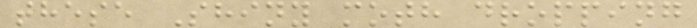these Shiny moth dropping
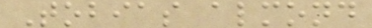Tobias almond
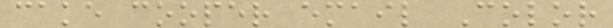cake cooper email Color
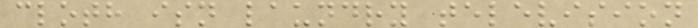cloth isn laundry television
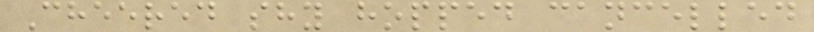Cheered shy hopped cancelled
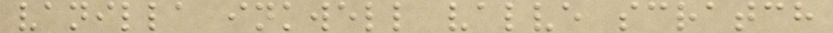vanilla inkwell valve scratch
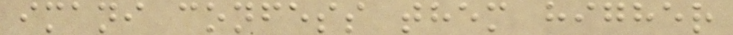imani confess them higher
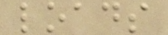loads
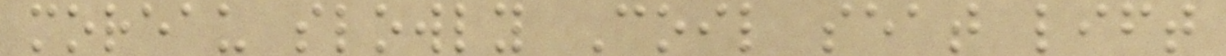moreau slowly Coil seat lift
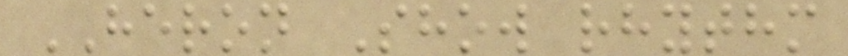HERON Show rhythm
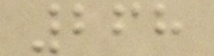268
